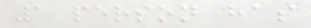1 person has
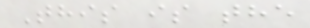This is the
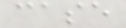case
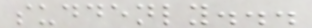suddenly...
